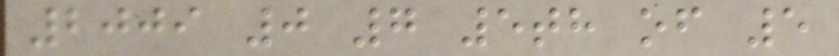2009 0 7 5th of 5
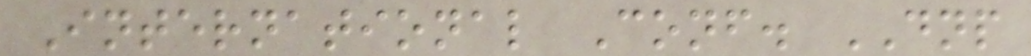International Conf. DNP
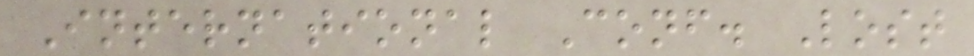International Conf. Lost
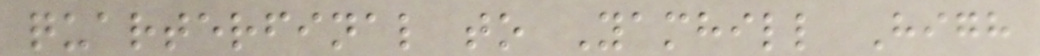quarterfinal to Yamhill High
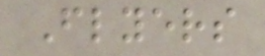Flyers
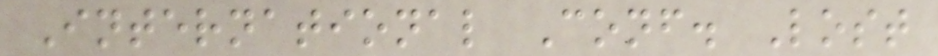International Conf. Lost
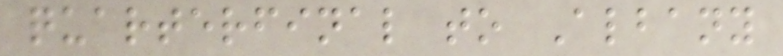quarterfinal to Albany
